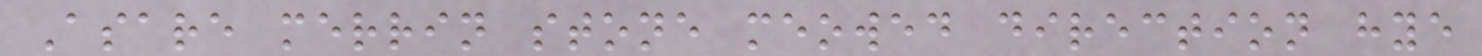Asare merrin stone meowed direction hye
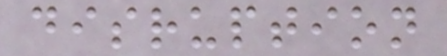disruption
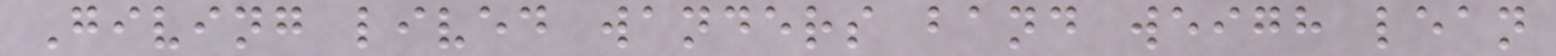Giving lived wanders band weigh lean
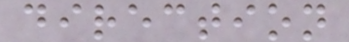direction
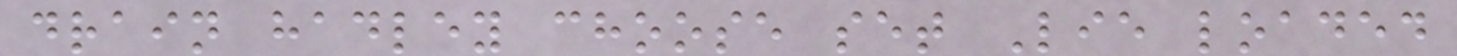drain hadley choose set Lie loaded
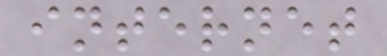internet
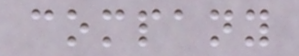company
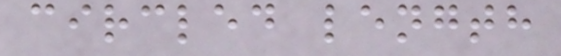circled length
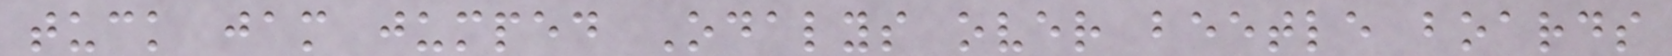tuck jam jumped Odalys over beetle boards
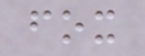fox
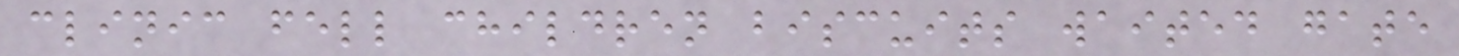clinic fell children biscuits waited gate
